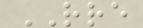RRE
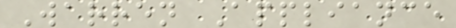Warren Appliance
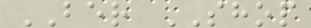BER SHOP
